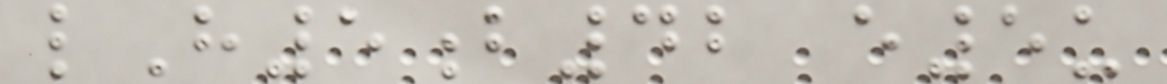lH5b42 e5u
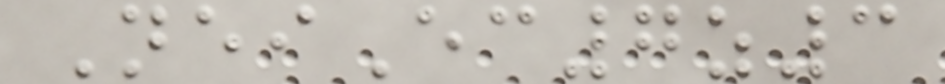NeiEc7z3
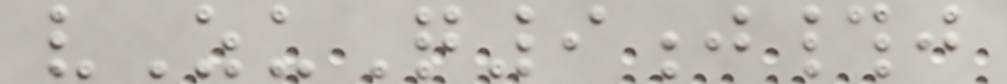vZuQ9j#j
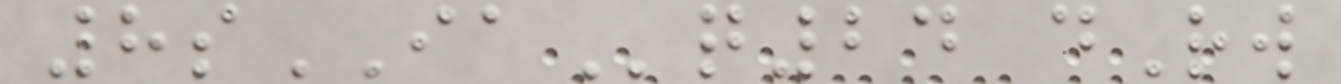8sIAq24 dRw
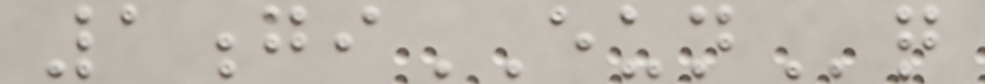1giEUNq
